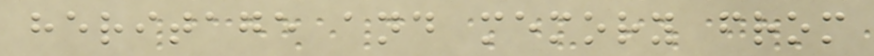heritage and memory from
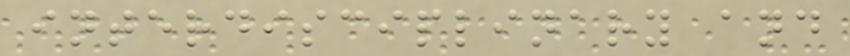interdisciplinary and
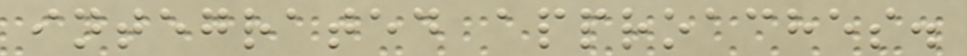integrated approaches.
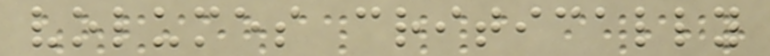volumes critically
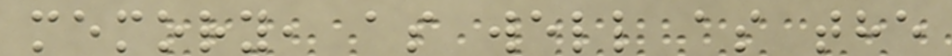memory, as well as the
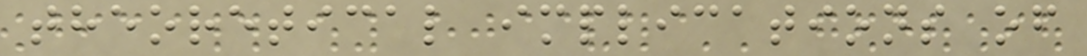theoretical implications of
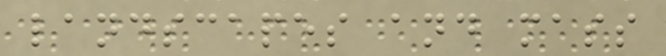landscapes and mass
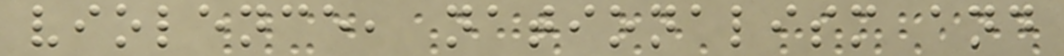violence, nationalism and
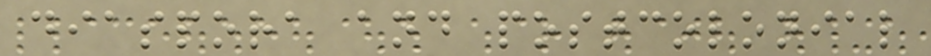diaspora and postcolonial
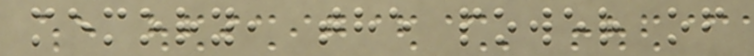memory, the power of
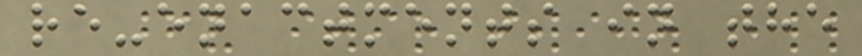re-enactments in the
